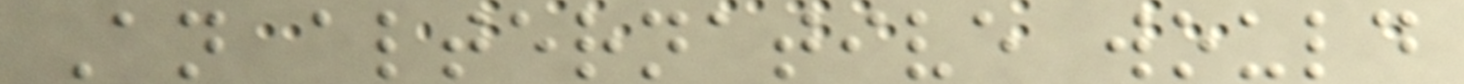An alternative would
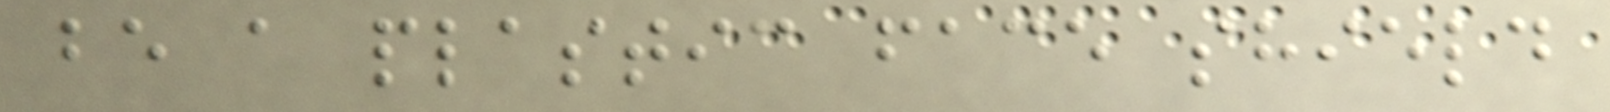be a plastic face shield
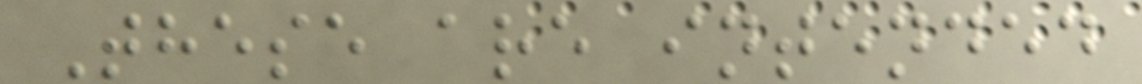These are intended
